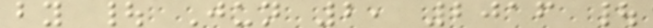by | Jun 2, 2016 |
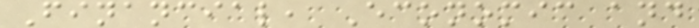Financial, Economic and
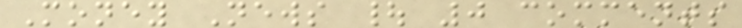Money News | 0 comments
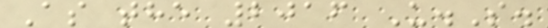As the 2016 U.S.
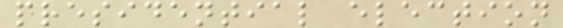presidential election
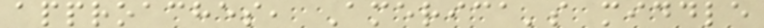approaches, America's middle
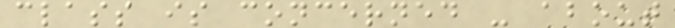class is concerned - about
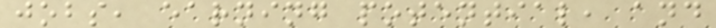jobs, earning potential, and
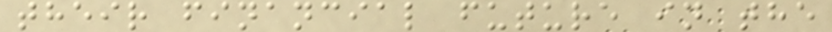their financial future in the
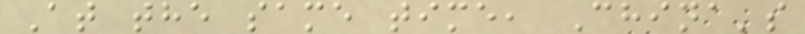At the same time, China's
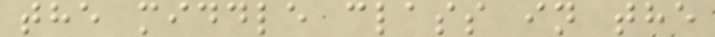the middle class in the
